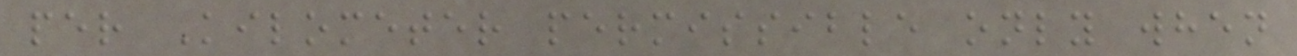per Kilometer permissible only when
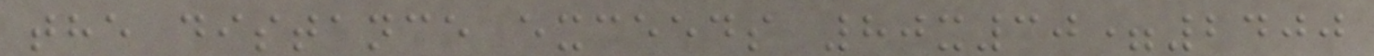the distance exceeds 80x30=2400
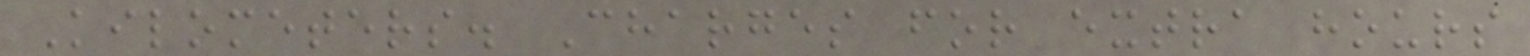Kilometers. Charges for extra hours
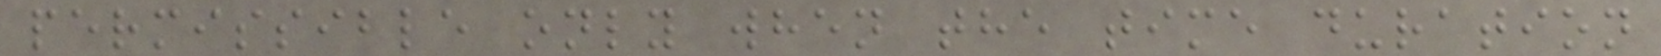permissible only when the time duration
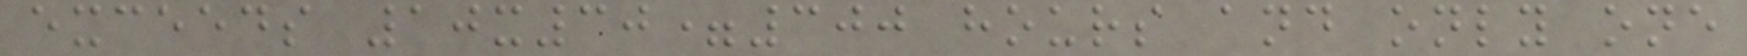exceeds 10x30=300 hours and only one
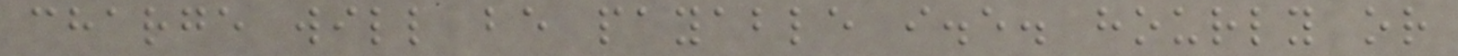charge will be payable i.e. hourly or
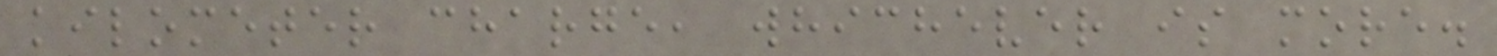kilometer charge, whichever is more.
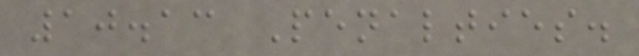10.13 Penalties.
